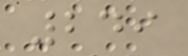249
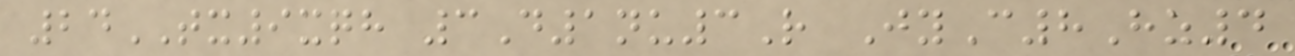24TX9xqh 3D1nu3R JyC8Hz4
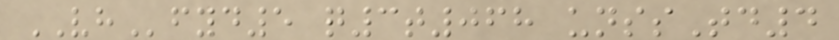VHfyd5 q3t068 unssTd4
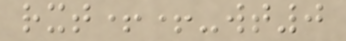rxt++-wt0
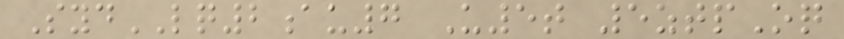SydLQ2au7 U5t 5ztpOq
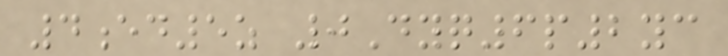4ed5z 0Dyq6p2yc
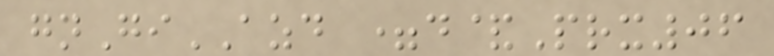gnGiAZD =d&Prx06
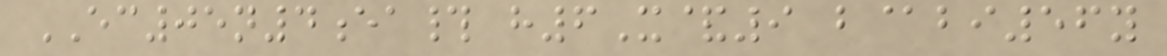EC05n4ea# h6X&9 b@bi56y
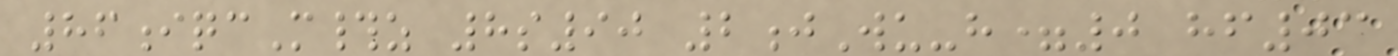86iqcM#z 8s90 2jWu-h=0 hf03
